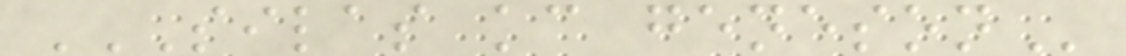SILAS KC GENESON
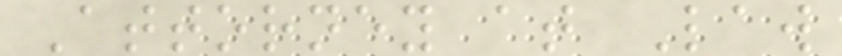Attorney at Law
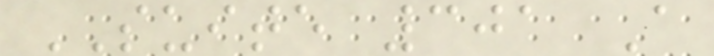SUITE 301 A
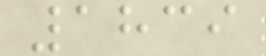1839
